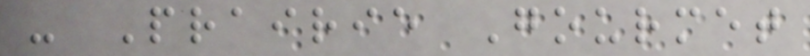- Prairie Gourmet
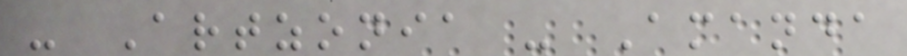- Artzonia - Amanda
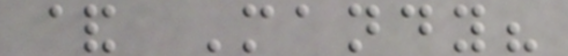& Mandy?
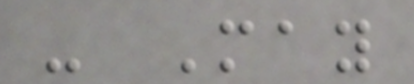- May
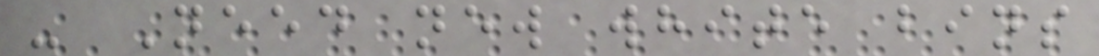- Need new white bins
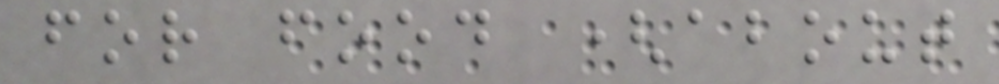for food (about
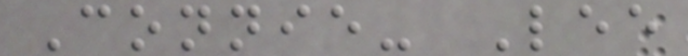Connie- Lee
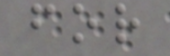for
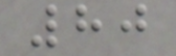80
